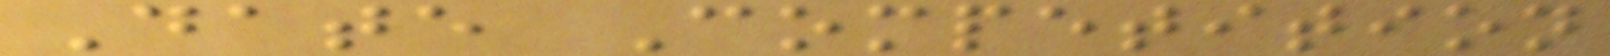Date Competition
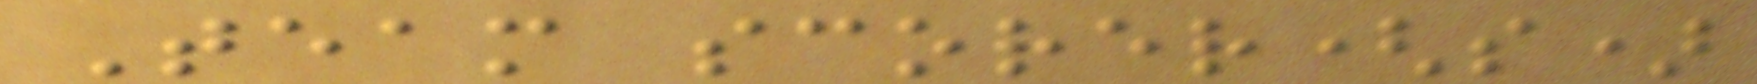Team scorer(s)
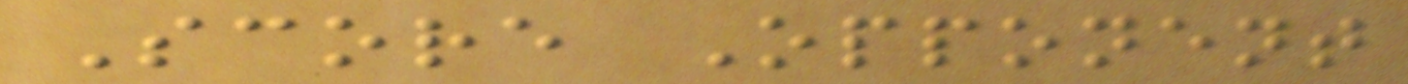Score Opponent
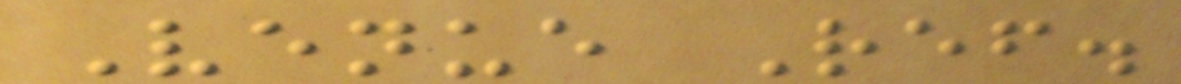Venue Ref.
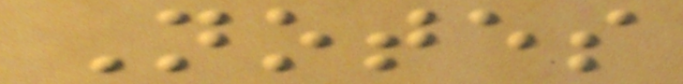Notes
